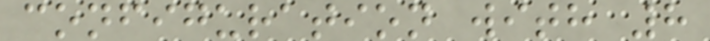configuration with 8
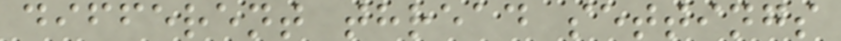different thread settings
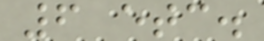6 etc.
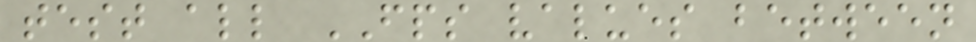test all FPS values between
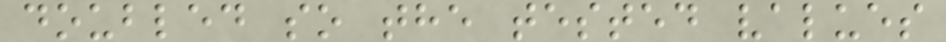doubled so the tested values
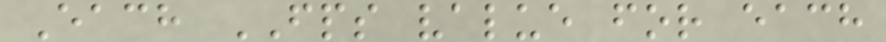Each FPS value for each
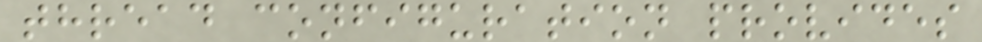thread configuration provides
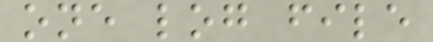one log file
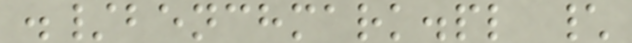./benchmark.pl \
